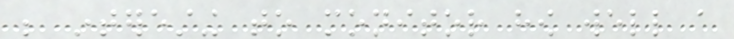be interesting to monitor how well a
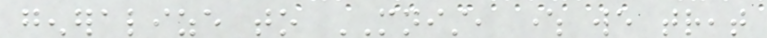generalize to MNIST, where we treat
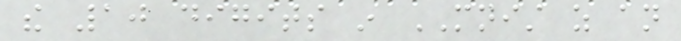the 10 digits in MNIST as an
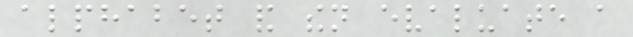alphabet and then evaluate a
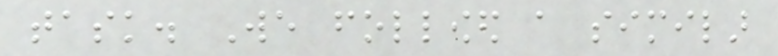task. We followed a similar
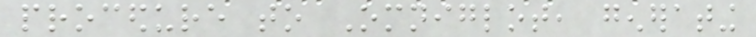procedure to Omniglot, generating
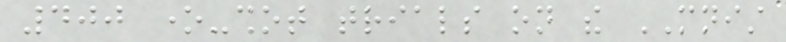400 one-shot trials on the MNIST
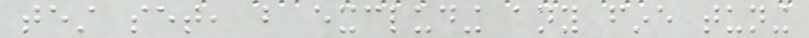test set, but excluding any fine tuning
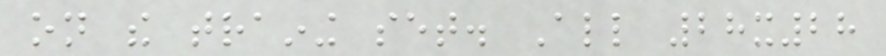on the training set. All 28x28
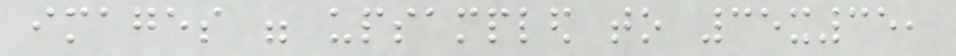images were upsampled to 35x35,
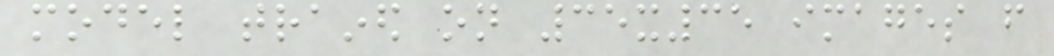model trained on 35x35 images from
